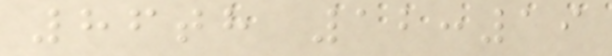86th 12:19
